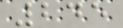245
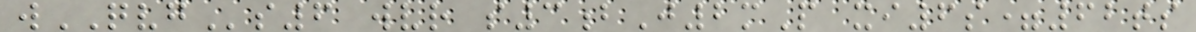wQVGs6 wvr s3bJ2mP xi6s=62ts
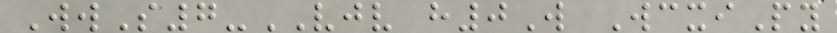WwS7-VJV h0W WcxiPy
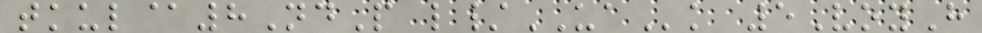tkul@8NdP l/UAk 5VoyH
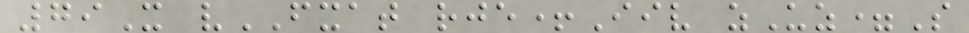79X vFXAT rje+Iiv zUz=S
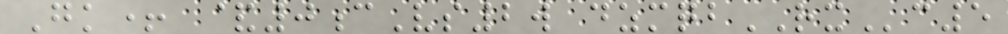Gk+ &0cVs2w dzmqbRXc5
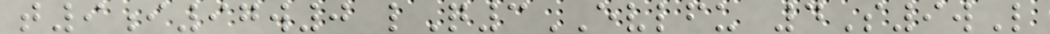t9i97w0 lQ3EVLFU 4S9wL
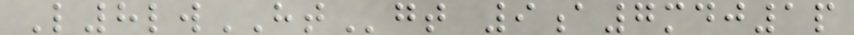L8lwHTgt 9a7mdj1p
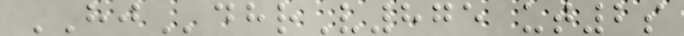HJdhrV875 ut2s
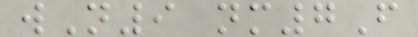wN9 nm7F
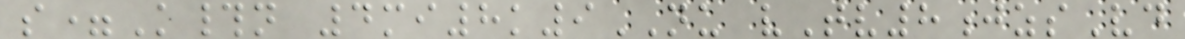s=K#n 4mi8k9NU vTv8jzsVd
